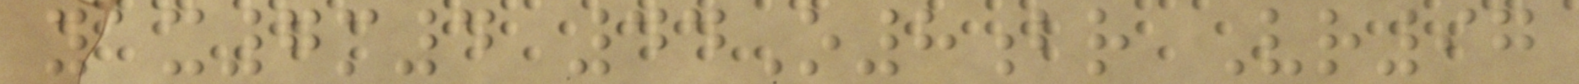yax7m4 44O8br Vr97
